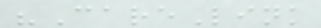"CareLink
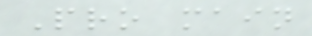Pro main
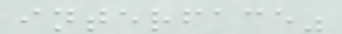interface"
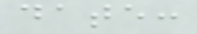date:
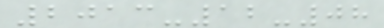2013-12-08
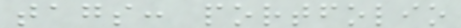tags: portfolio
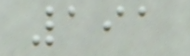191
